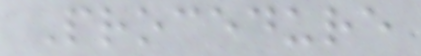Procedure
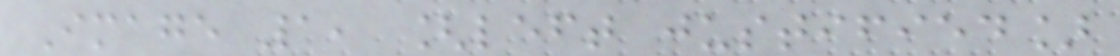Image 1, [left justified]
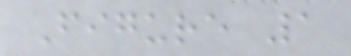Figure 1
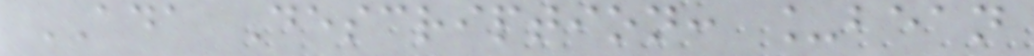ADA Description: _bean
